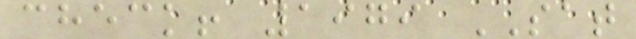check! 1979 SAT
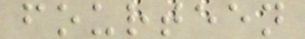fourteen
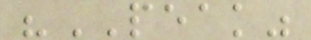"PEAK"
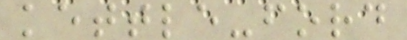kettle-ford
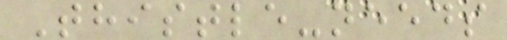Thistle-needs
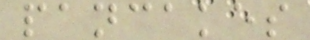pancakes
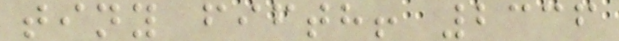tiny fifth! 2336
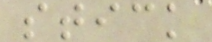stick
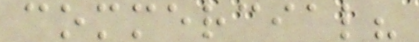commercial?
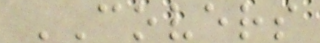COVERS
